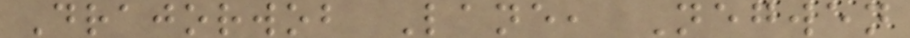Drajorwob Lane, Negwen
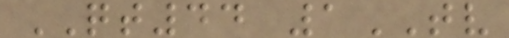QT44 1TV
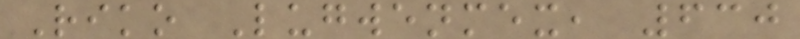Riko Lugwenmex, 630
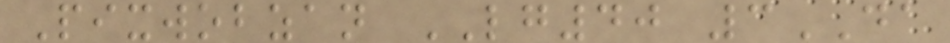Pixwobzan LG40 3DA
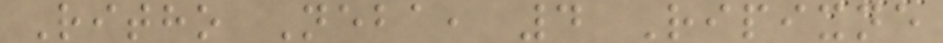Ritho Neba, 4 Ripixne
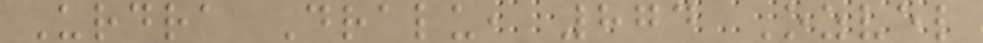Urdra Dralu, 874 Ozvel
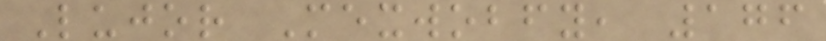Lujor Mexwobfy, 176
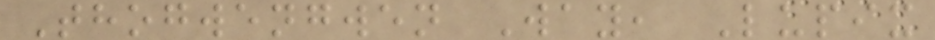Thogwengwen Way, Lupix
